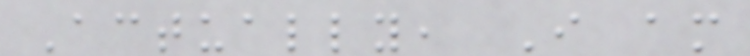Actually, I am
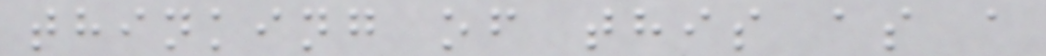thinking of this as a
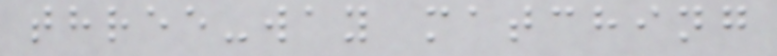three-way matching
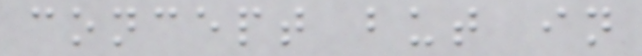concept but in
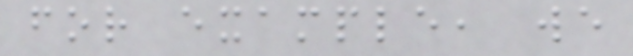for example, we
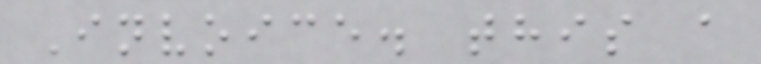Invoice. this a
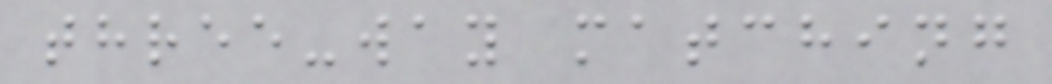three-way matching
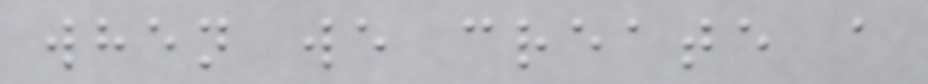when we create a
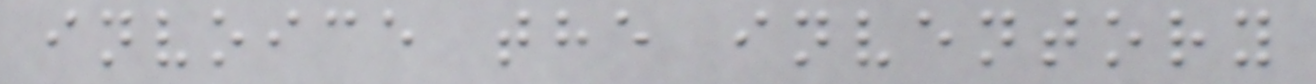invoice the inventory
